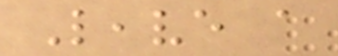Leave a
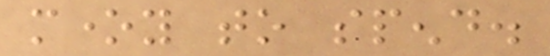money to spend.
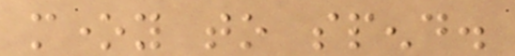money to spend.
